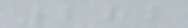282
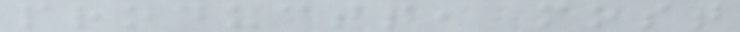products, most
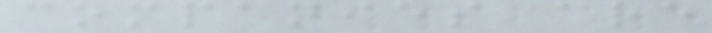companies are
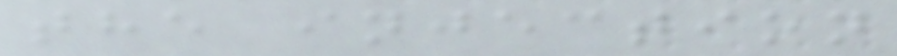the injection
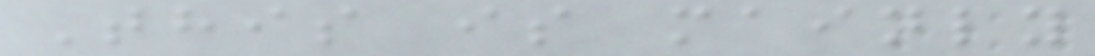This is mainly
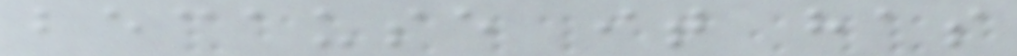because it has
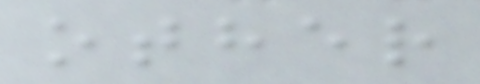other
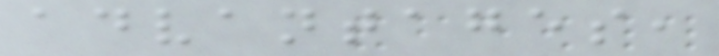advantages,
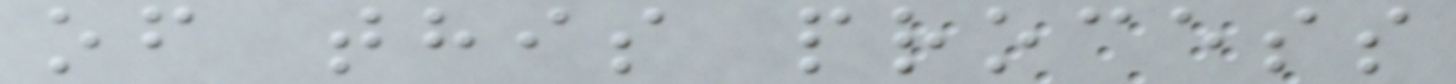of this process
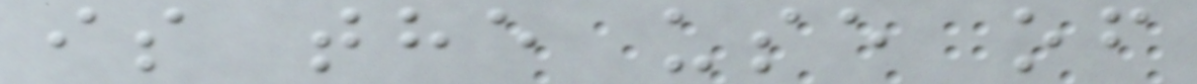is the use of
